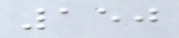150
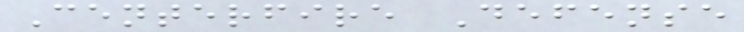Centerfire Defense
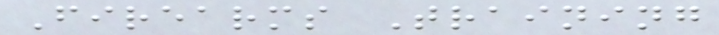Firearms Training
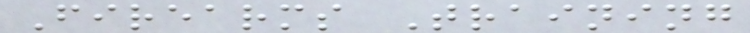Firearms Training
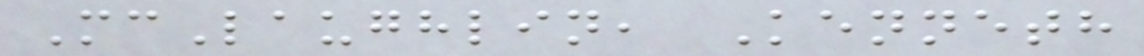McLaughlin, Kenneth
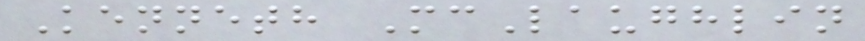Kenneth McLaughlin
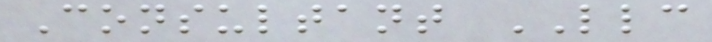Consultant LLC
